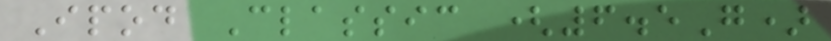Ipod Classic (6.5G)
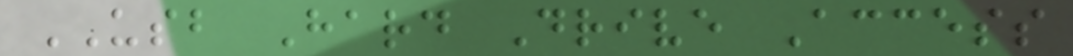USB Hard Drive Access
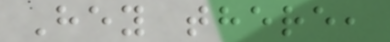Hey there,
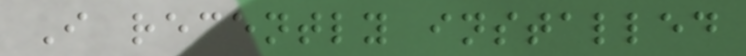I recently installed
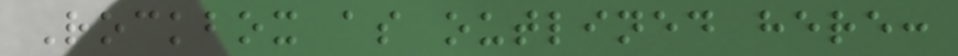Rockbox as outlined here:
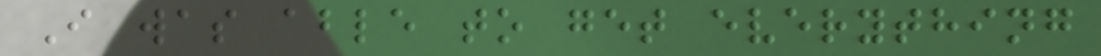I was able to get everything
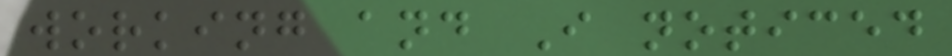working and I noticed
